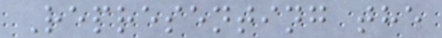Representing the
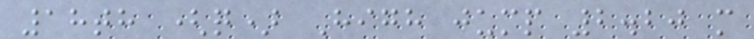18th (q) High jump 2.20 m
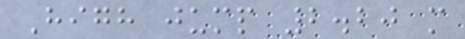High jump 2.20 m
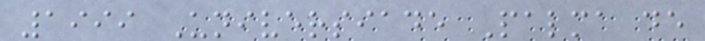1999 Universiade Palma de
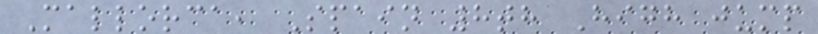Mallorca, Spain 8th High jump
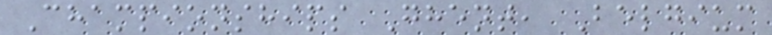Championships Ghent, Belgium
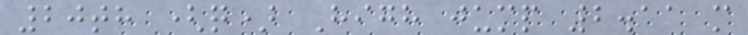20th (q) High jump 2.11 m
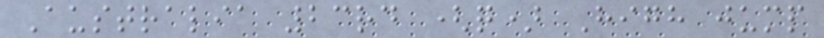Australia 23rd (q) High jump
